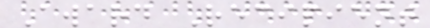Award Recipient
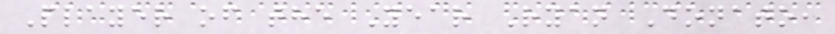Player of the Year Ryan Donato,
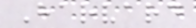Harvard
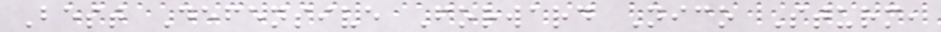Best Defensive Forward Nico Sturm,
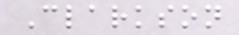Clarkson
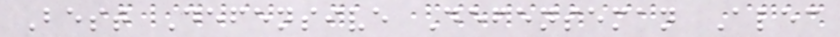Best Defensive Defenseman Alec
